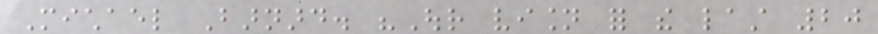Michael Barnard. "Our vision for the last 20
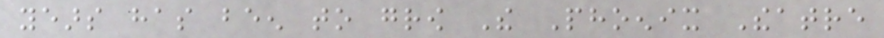years has been to grow The Phoenix Theatre
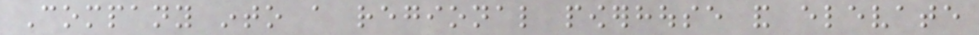Company into a regional powerhouse and elevate
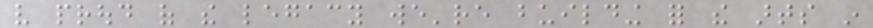very proud of the legacy we're building for the arts in
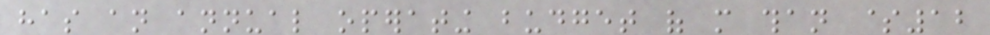has an annual operating budget of more than $12
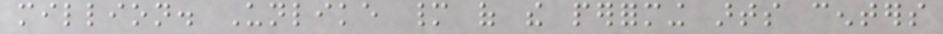million. Unlike many of the performing arts centers
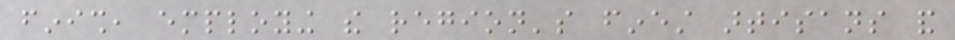finish, employing the region's finest artisans and
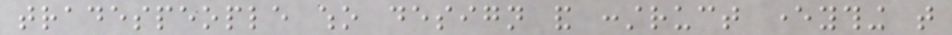tradespeople who design and construct everything that
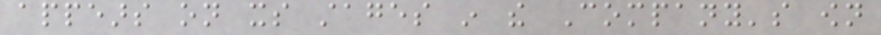appears on its stages in the Company's own
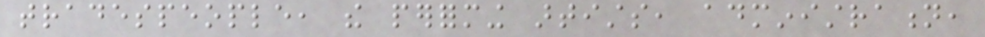tradespeople, the performing artists, administration,
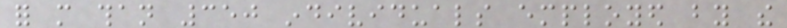for more than 350 individuals employed by the
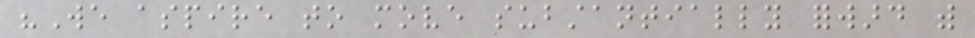"We aspire to move substantially forward with
